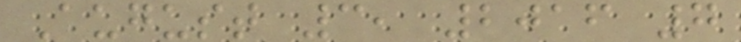August 3, 2016 7
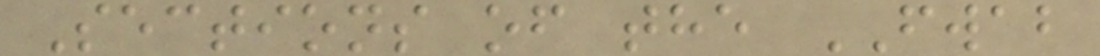Sections of the FWAB
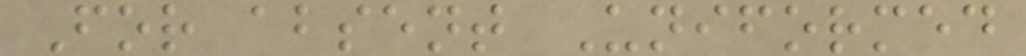For absent Uniformed
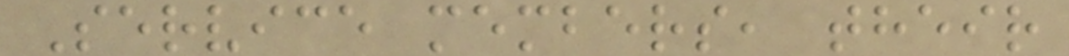Service members, their
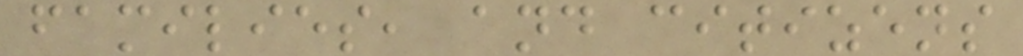families, and citizens
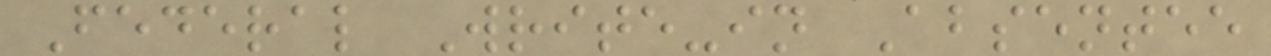Federal Write-in Absentee
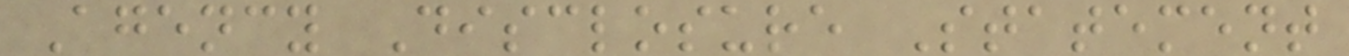Agency Disclosure Statement
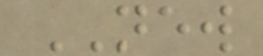NEW
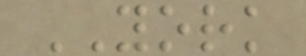YORK
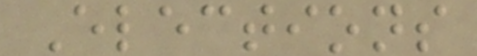Elections
